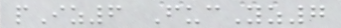pIz6 FucYz7
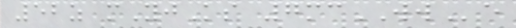52z mYjKs 7mcWWe
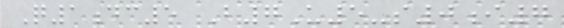Q1dc5 B7U5-s0i7
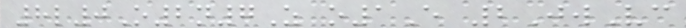8l0O2n7Z o1E 2JwVc
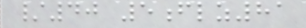/40 5flz81
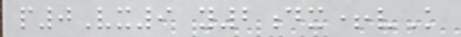p0Vx9 y2dx+vK
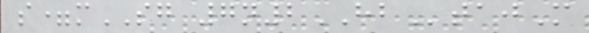s=mSG 7n2HBtajM
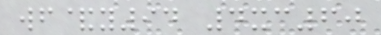wf&y94 4xc60
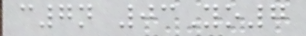c7n 03Yo7
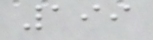199
